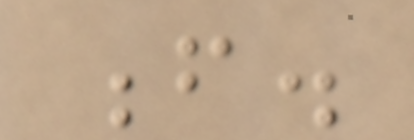f.
